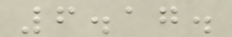6.17.
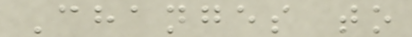Changes to
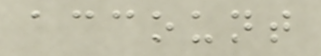account
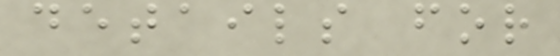details for
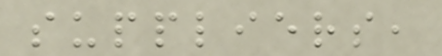suppliers,
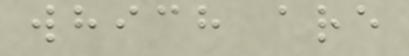which are
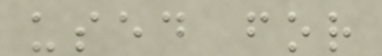used for
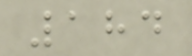184
